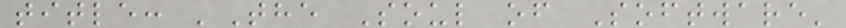title: 'The Soul of Software'
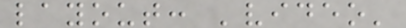layout: 'video'
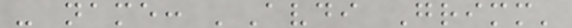- name: 'Avdi Grimm'
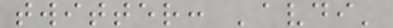twitter: 'avdi'
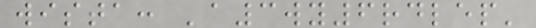wista: 'a3wy6rdlep'
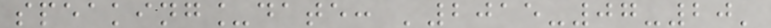speaking_date: '2015-07-20'
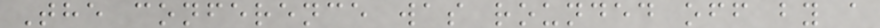The conference was rounded off by a
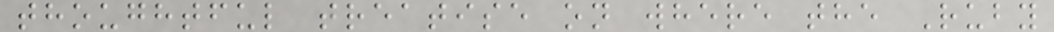thoughtful treatise on where the Ruby
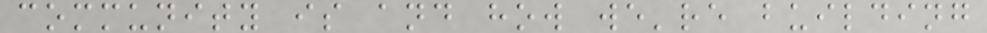community is and how we're building
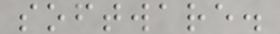software.
